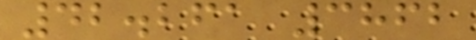42.261 3862
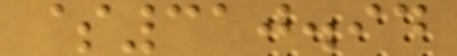$310.94
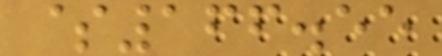$166.55
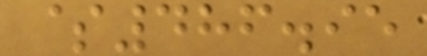$486.95
